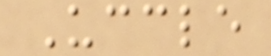Uccle
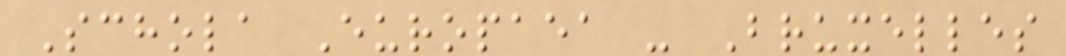Schola Europaea - Bruxelles
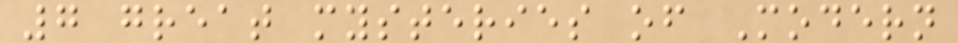7 great mysteries of Modern
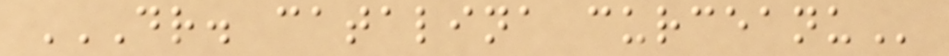DR. CATALINA CURCEANU
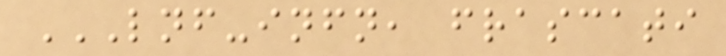LNF-INFN, FRASCATI
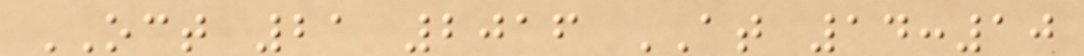OCT 21 2016 AT 14:10
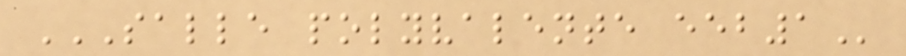SALLE POLYVALENTE EEB1
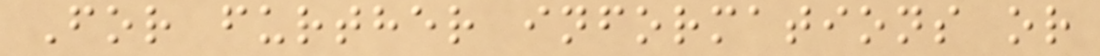For further informations or
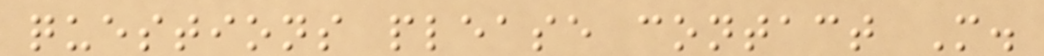questions please contact M.
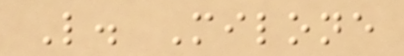L. Milone
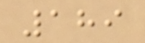189
